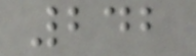242
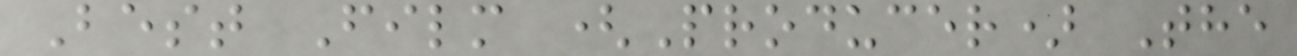Best Film (Producer) The
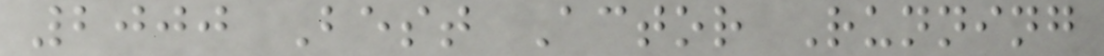2000 Best Actor Running
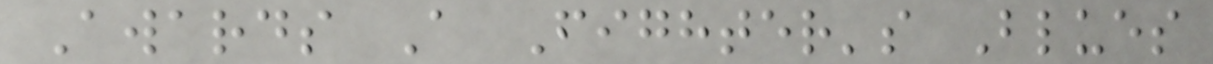Awards A Fighter's Blues
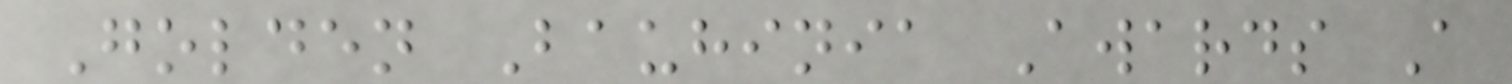Golden Bauhinia Awards A
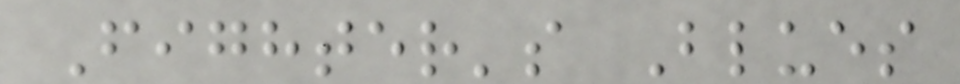Fighter's Blues
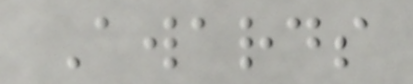Awards
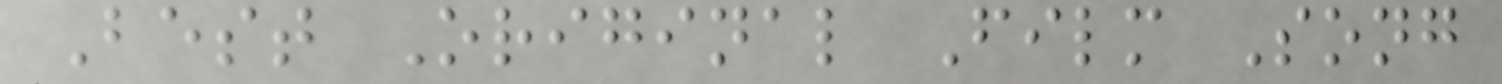Best Original Film Song
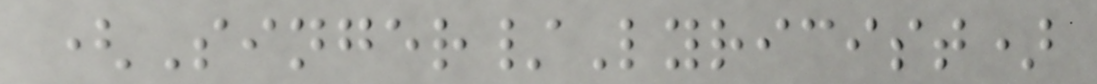(Singer/Lyricist)
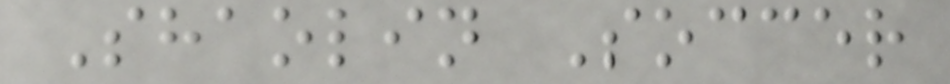Shaolin Soccer
